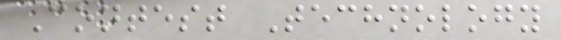Contest Technology
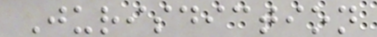Jurisdiction
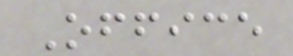Office
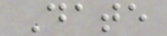Date
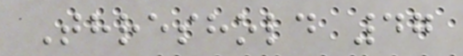Threshold 47
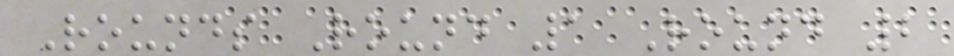Rounds Round 1 Round 2
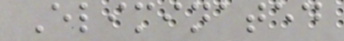Eliminated
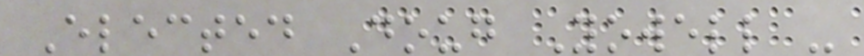Elected Doug Yowell -
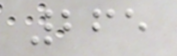265
